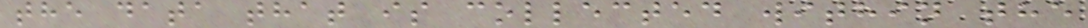the data that is collected within the
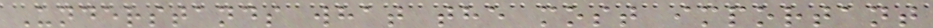Understands what the most important
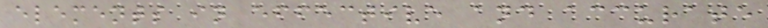elements in effective and accurate
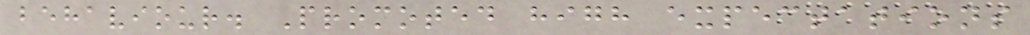behaviour. Promoted high expectations
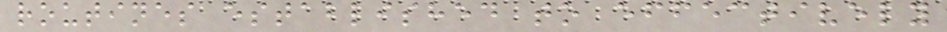routines established to effectively
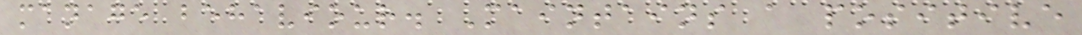manage behaviour. Maintains a positive
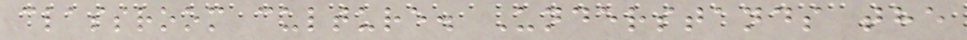classroom culture. Understands the
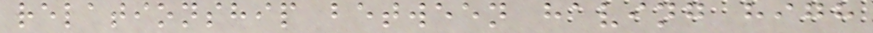relationship between having high
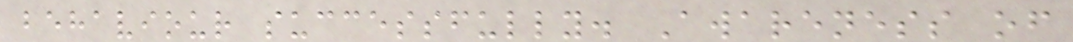behaviour successfully. Awareness of
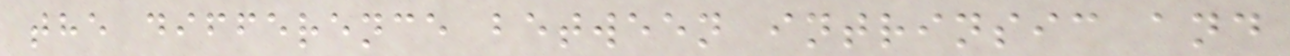the difference between intrinsic and
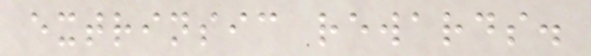extrinsic rewards.
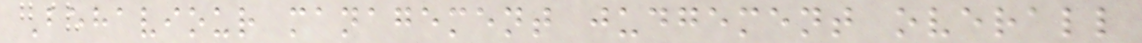Behaviour management judgement overall
